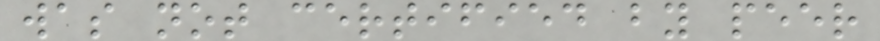was not certified by peer
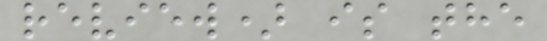review) is the
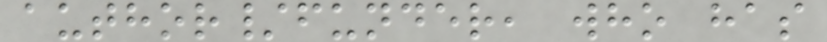author/funder, who has
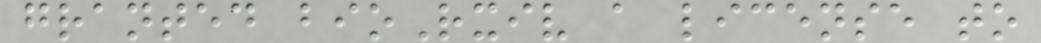granted bioRxiv a license to
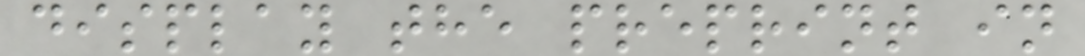display the preprint in
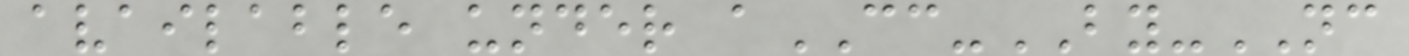available under aCC-BY-NC
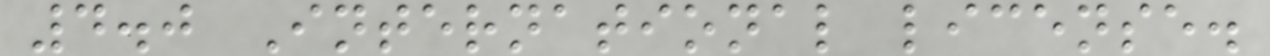4.0 International license.
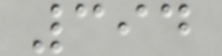394
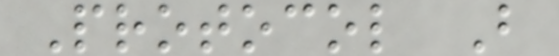Protocol B
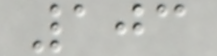103
